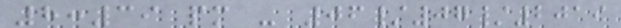8:39 pm - 06/07/2019
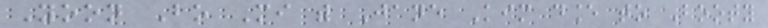Yoon Bo Mi with Jane Kim dance to Booty
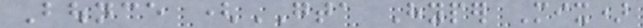Bounce (GTA Hyper Mix)
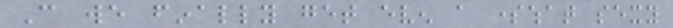Can we finally get even a somewhat sexy
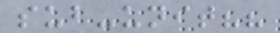sub-unit??
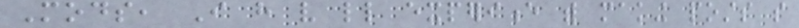Mods, I have very little experience with making posts so
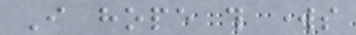I hope this works
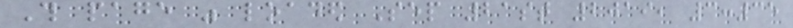This page was loaded Sep 21st 2019, 3:35
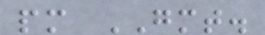pm GMT.
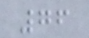76
